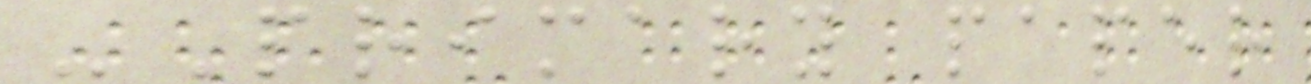-Primary paper
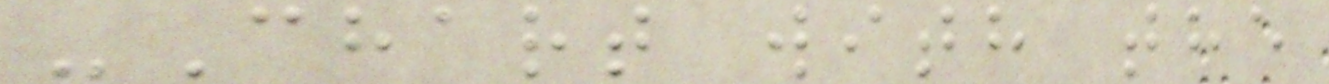-Chart with the
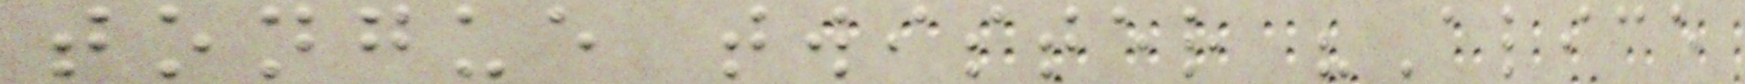tongue twister "Alice
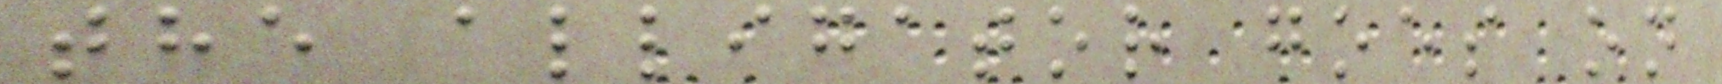the alligator goes on
